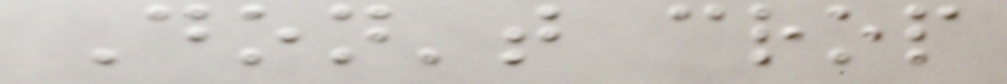Don't crop
